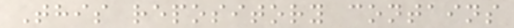This repository contains
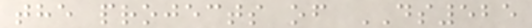the projects of DS525
